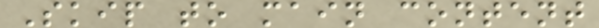Skip to main content
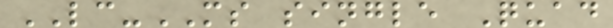LC-MS single Quad
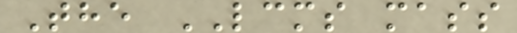The LCMS mass
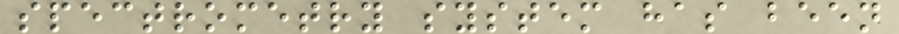spectrometry system has been
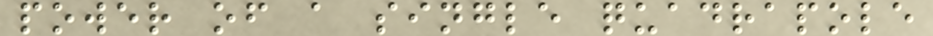power of a single quadrapole
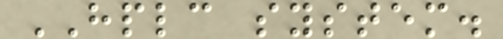HPLC system.
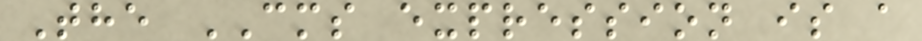The CMS expression is a
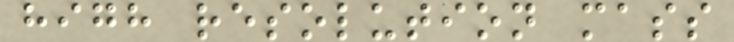high resolution mass
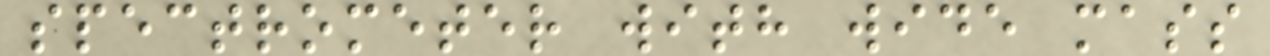spectrometer with wide mass
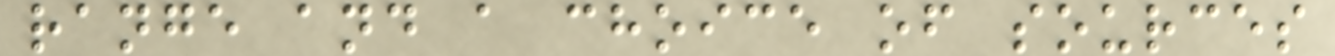range and a choice of sources
